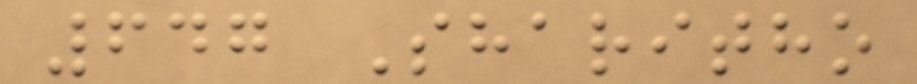647 Sharitho
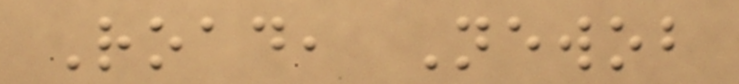Road, Newob
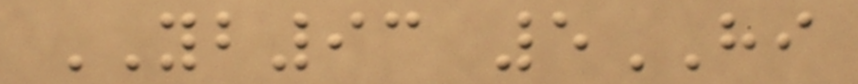YB93 5HI
